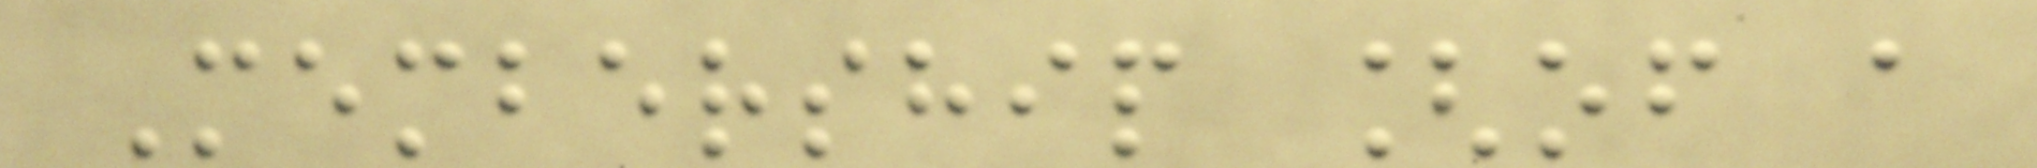Membership [of a
